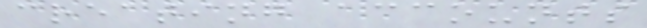creating accounts
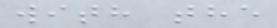with the
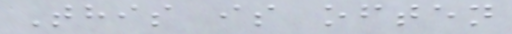This is often
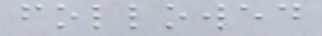followed
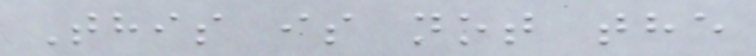This is not the
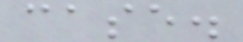case.
